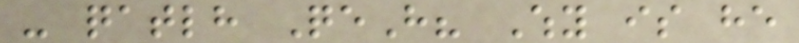- qatlh QeH? Why is he
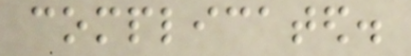complicated.
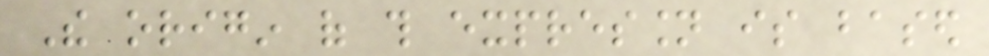The origin of this expression is based
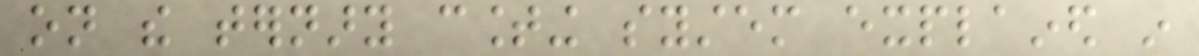on the ternary counting system explained in
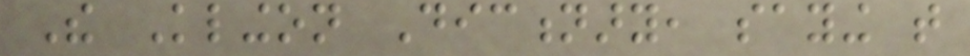The Klingon Dictionary, saying that
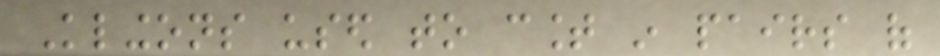Klingons used to count in pairs of
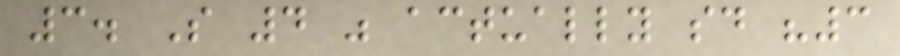3. So 4 was actually said "3
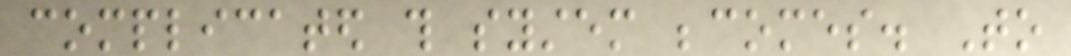complicated this system becomes. To
